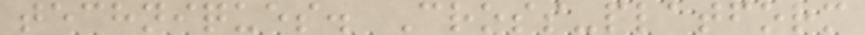techniques. Cross-platform
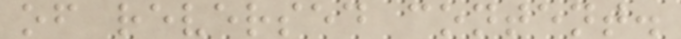of reversed content.
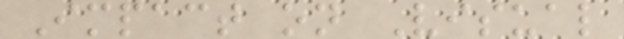Impact on Visual
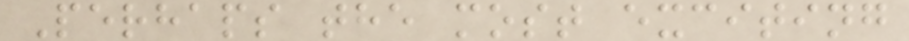Perhaps the most exciting
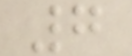7
